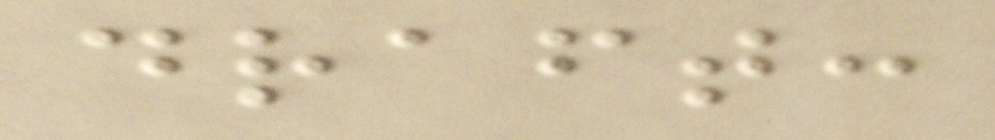draft:
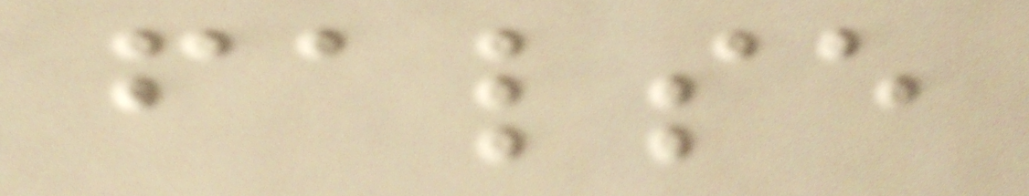false
